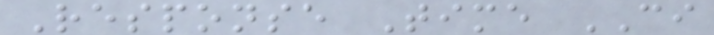Response Time CI
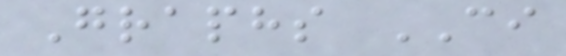Graphs CI
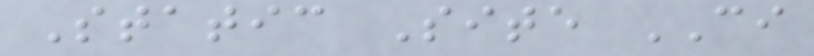Static Site CI
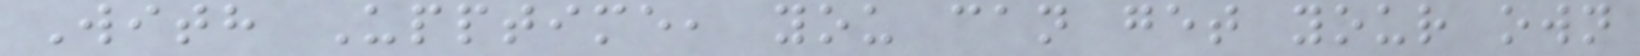With Upptime, you can get your own
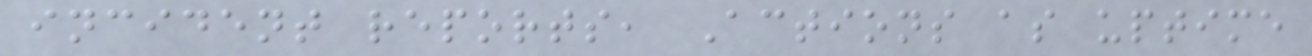incident reports, Actions as uptime
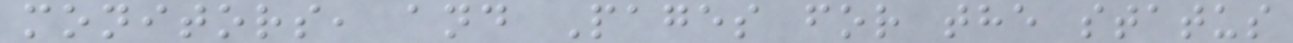monitors, and Pages for the status
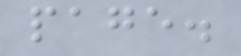page.
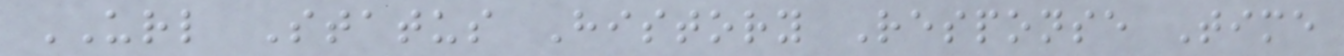URL Status History Response Time
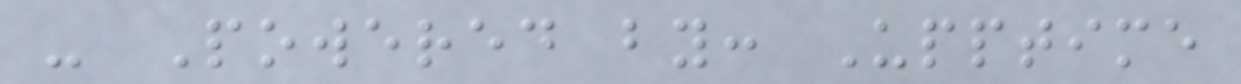- Powered by: Upptime
